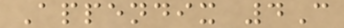Appendix 4C
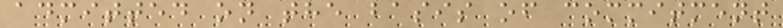admitted on the basis of commitment
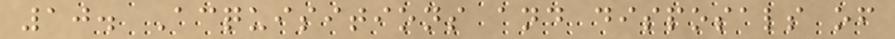10. Acquisitions and disposals of
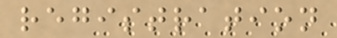registration
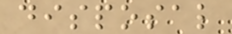disposal
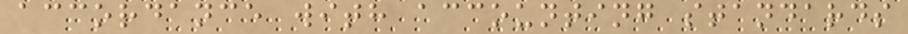accordance with accounting standards
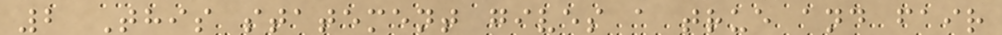2 This statement gives a true and fair
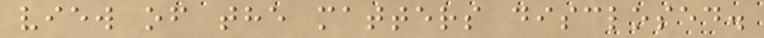view of the matters disclosed.
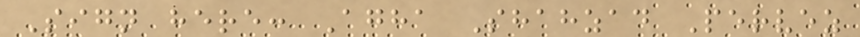Sign here: Agha Shahzad Pervez
